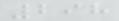298
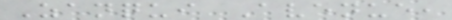Zanqui Avenue,
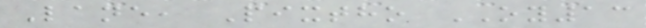Lane, Pixtho OY13
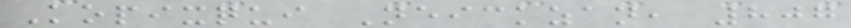Kopixqui Neickzan, 807
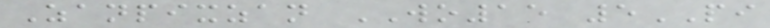Zanpixzan WO15 5PI
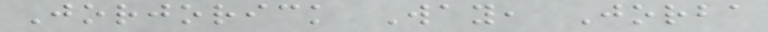Jorjorick Way, Jorba
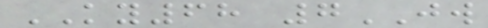KY68 7JW
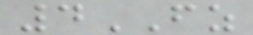4FZ
